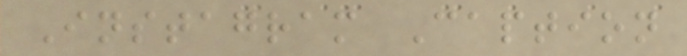Instagram Caption
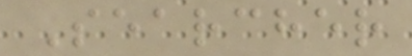Searcher
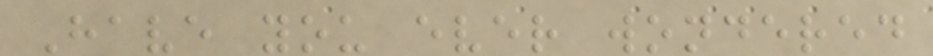Have you ever wondered
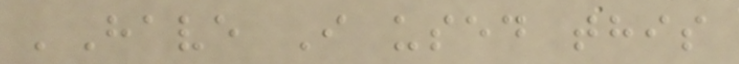'Have I used this
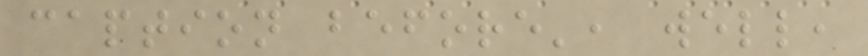caption before', well,
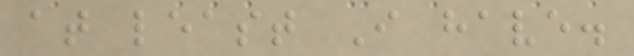at least I have.
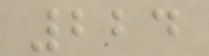224
